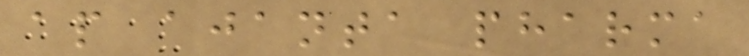ap ajanta pharma
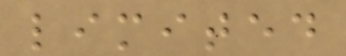limited
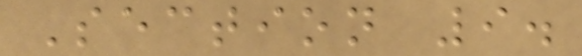Section 9.
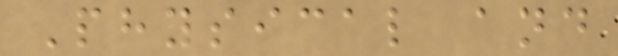Physical and
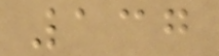137
